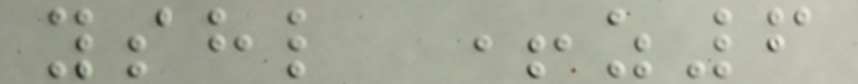yshl +z6
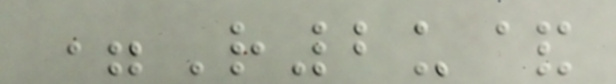=R2u&
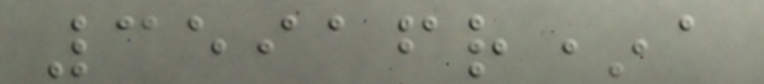35916r*a
